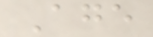Age
